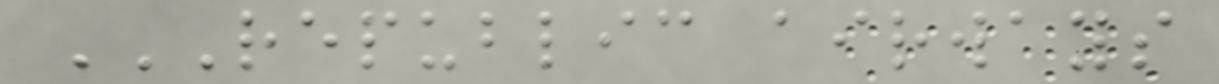REPUBLIC AIRWAYS
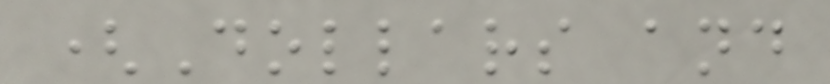(Dollars and
